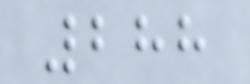288
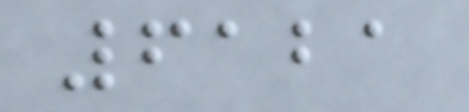6121
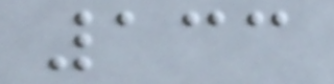133
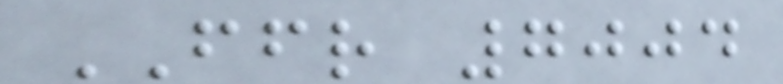FFR 7004
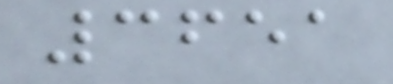3651
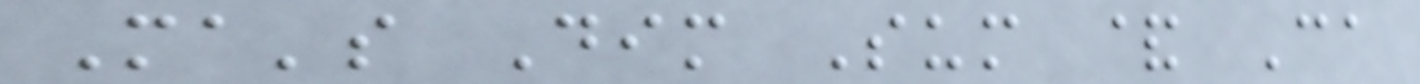Ma's Dim Sum & Ca
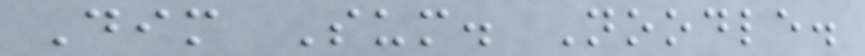Dim Sum. Noodle.
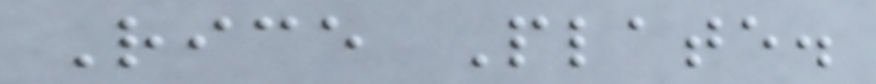Rice Plate.
